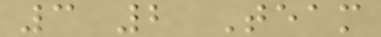3 2 Team
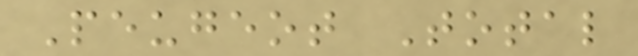Peugeot Total
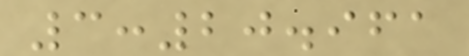3:20.961
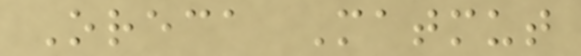Oreca Matmut
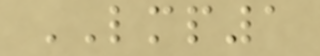LMP1
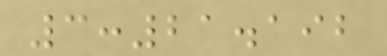3:21.192
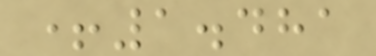+1.481
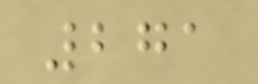271
